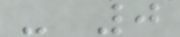- 0
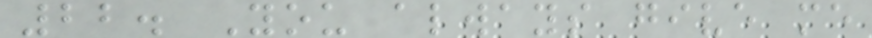22. You always give me
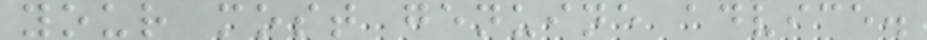your most genuine advice.
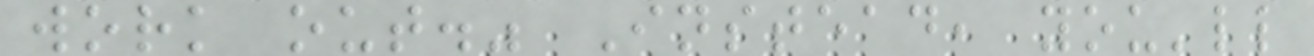work out." Instead, you'll
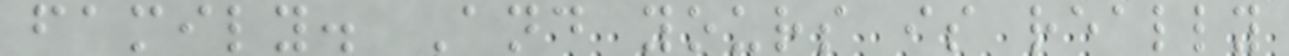family. And yours is really
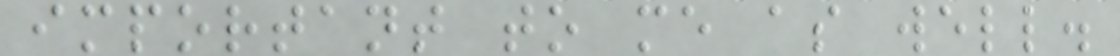important to me as well.
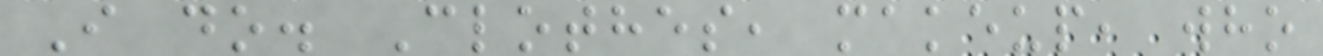I do. Clothes, makeup, who
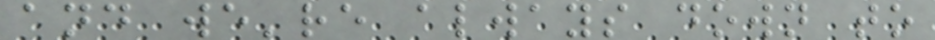and we're always down to
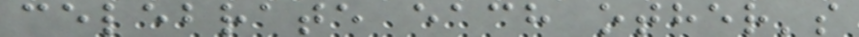celebrate each other's
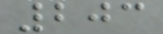203
